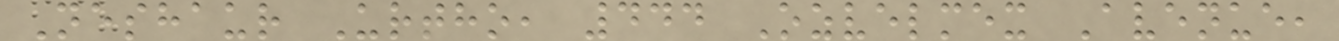Neshaur Urtho, 444 Ozvelmex Avenue,
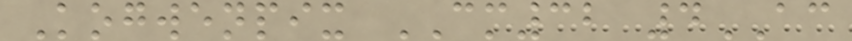Kogwenpix CM32 4AC
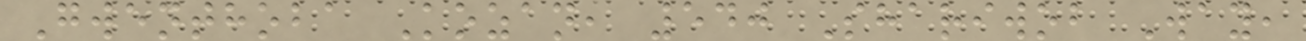Gwenthoba Kozan, 540 Shariwob Way,
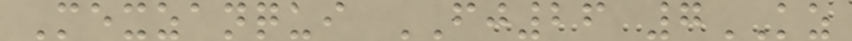Mexzanqui FJ26 7KZ
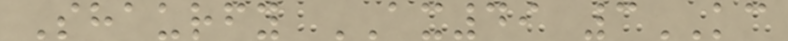Shaurfy AX49 3KC
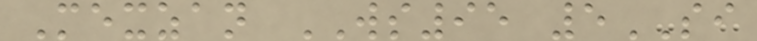Mexzan WS95 5SI
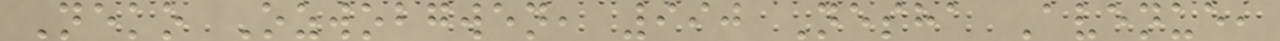Neko Ozwobgwen, 990 Nesha Avenue,
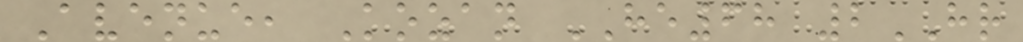Avenue, Kozan HE68 2HR
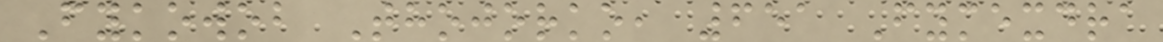Fykowob Thojorko, 651 Fymexdra
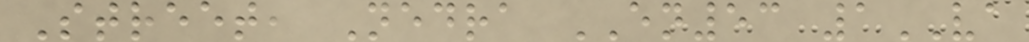Street, Nedra EN53 1VA
